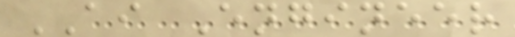AI Engineer
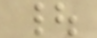|
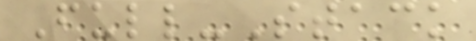Full-Stack
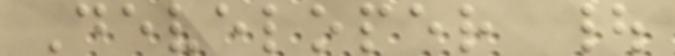Developer |
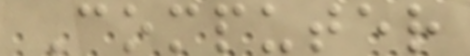Computer
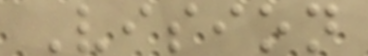Vision
